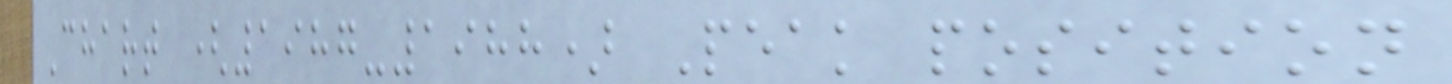Chart (1987-1988) Peak position
